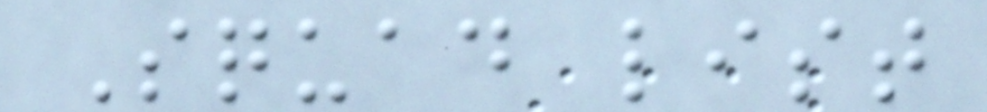Squad list
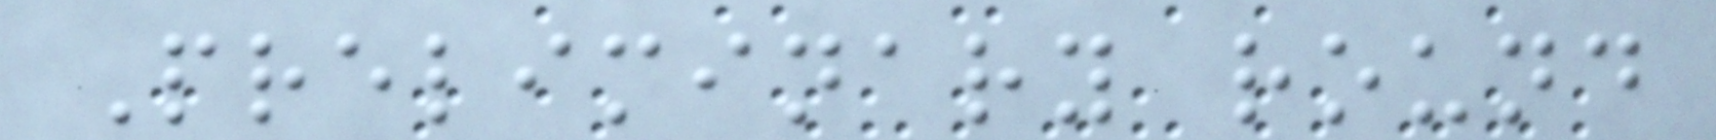Preliminary round
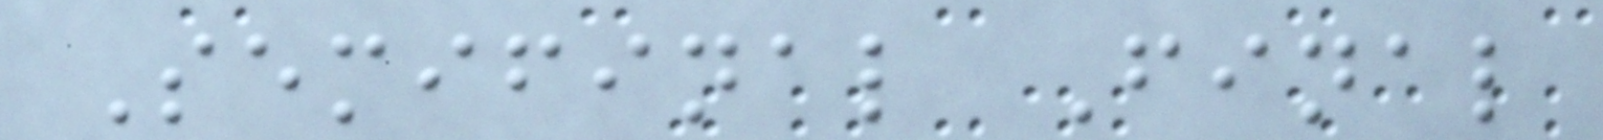Semifinal Final
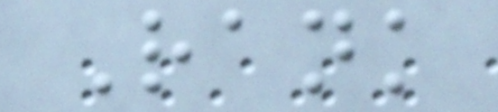Rank
